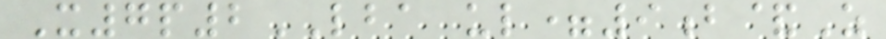X7p2LBA ul=9b&Z
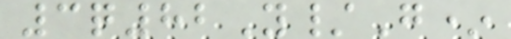3q82Y/G*
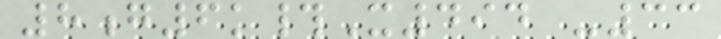8g6k#X494 -33
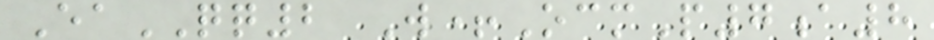EaQQ2 W+OcmP7a8
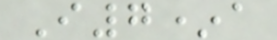I7*a
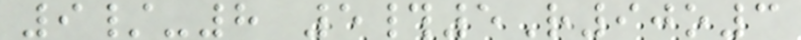9/-8 5#5R90o3
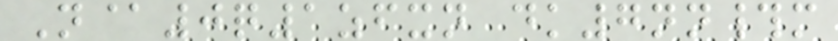N@0q1zfxn dk7nn#m
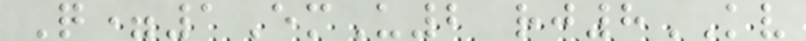Q=1EmU2 rj8KV
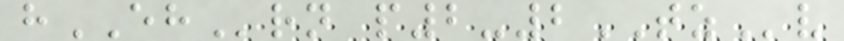hEHrn p2-2TZv
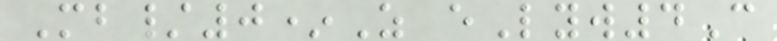Mb/0*Z eLyw4C
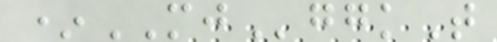*MJggkT
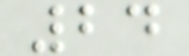24
